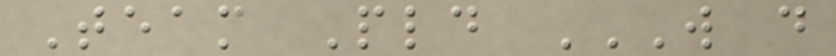Team Pld W D
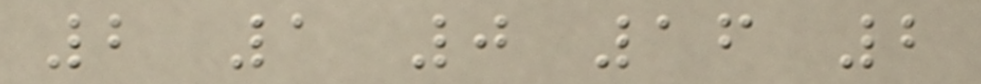2 1 0 16 2
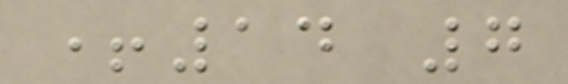+14 7
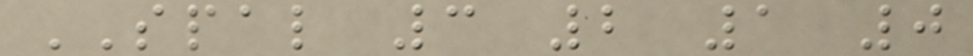SPAL 3 2 1 0
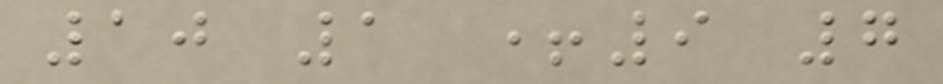10 1 +9 7
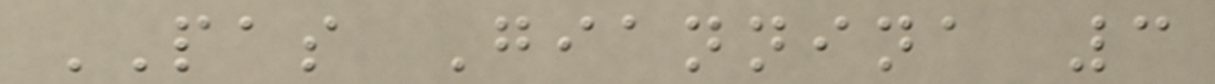PAS Giannina 3
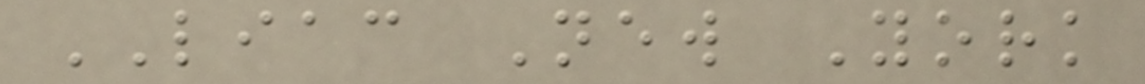LIAC New York
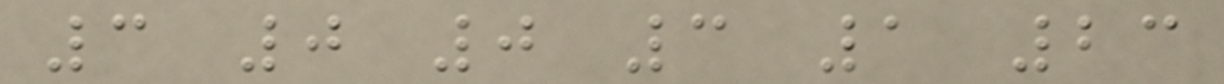3 0 0 3 1 23
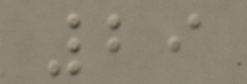29
